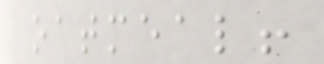oatmeal!
